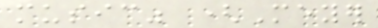music" (Meyer
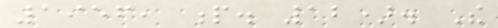1956, p. 12). The
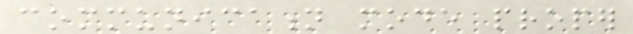communication mode proper
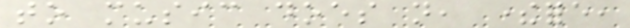to music does not, therefore,
